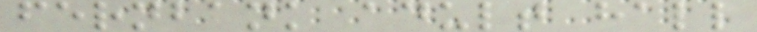fernbank adult hall
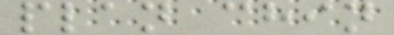plan chin
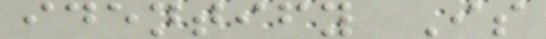identify Is
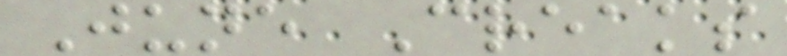June Creaks
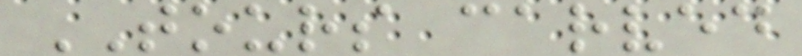TOURS carved
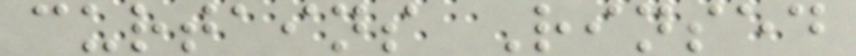curtains Rinsed
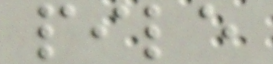pile
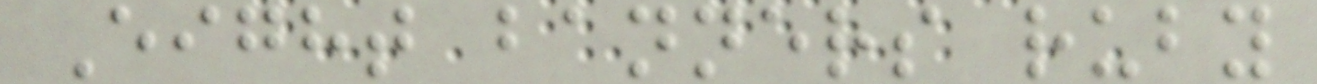Eight banners ruby
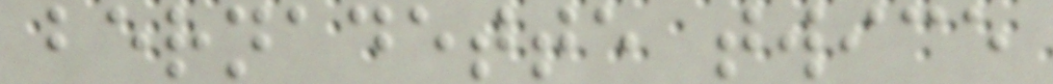bernadette twice
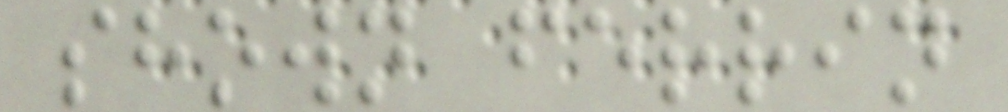shown ferrin
